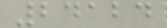24124
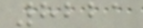8221
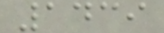1439
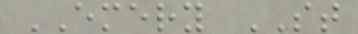EMERY ST
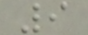9
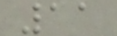11
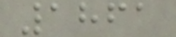1861
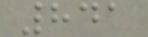841
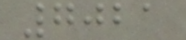7021
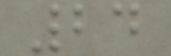24
